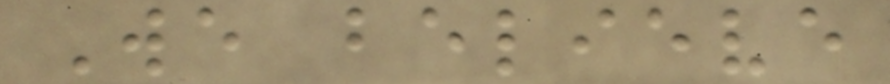We believe
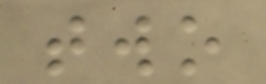two
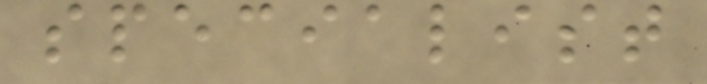specialist
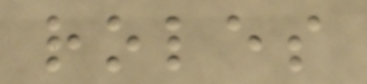roles
